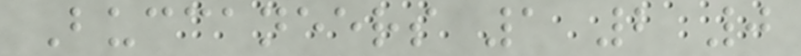Buccaneers 1 2 0
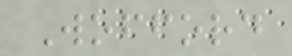Wofford
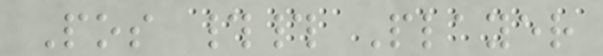Pos ## Player
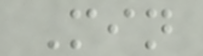Min
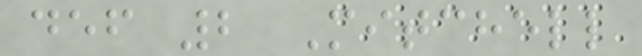def 2 Mitchell
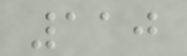110
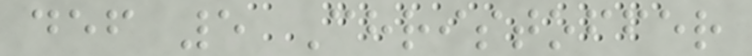def 5 Christoffer
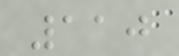110
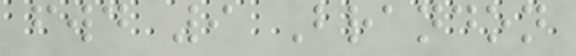fwd 9 Brandon
